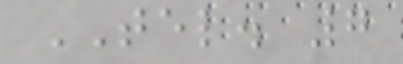TEL. 7
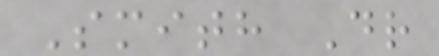Smith Dr
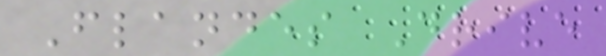Flandes Drive
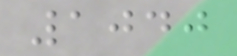1040
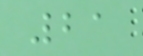21
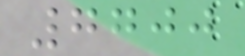7700
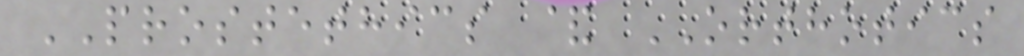PROSTETHICS & ORTHOTICS
